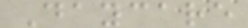Daycare
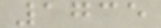1735
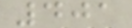401
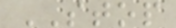STOP
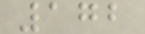172
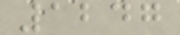1247
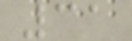31
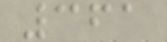361
